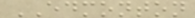EDMONTON
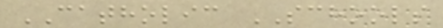CATHOLIC SCHOOLS
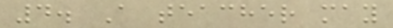4. A teacher may
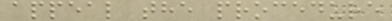appeal the procedure
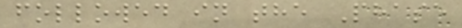followed in the Phase
